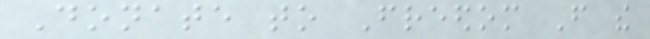Donate to Freedom From the
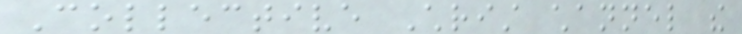Collective Christ channel the
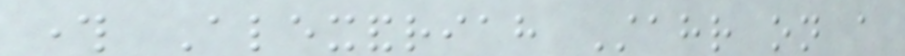through Alexandriah Stahr on a
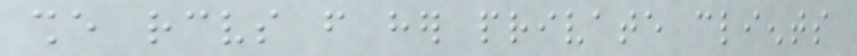she receives from her private clients
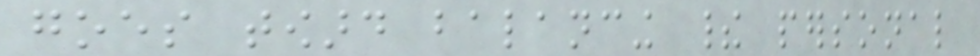goes toward balancing their personal
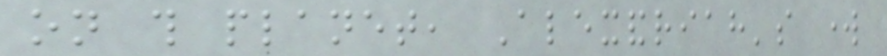on this planet, Alexandriah's work
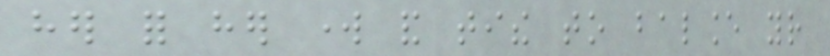her for her work and tithe to balance your
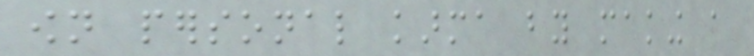own personal karma by making a
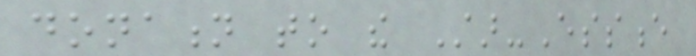donation to the Star-Essence
